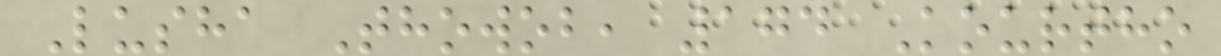Lusha Thowob, 174 Kourtho
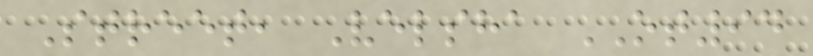Street, Velsha OT94
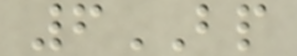6BP
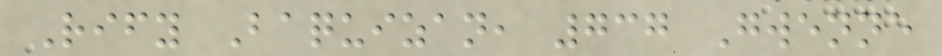Rify Baquizan, 737 Gwenne
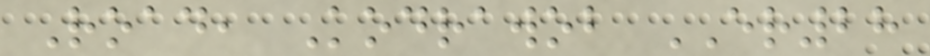Road, Kodrawob ER28
